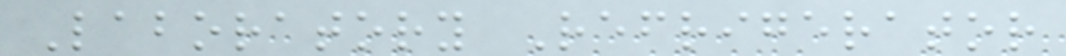Laboratory Refrigerator
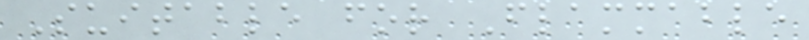Suitable for Flammable
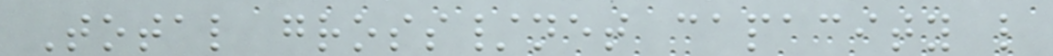Total gross/net capacity l
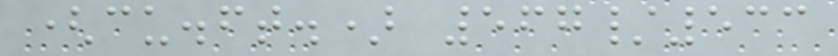(cu.ft.) 567/533
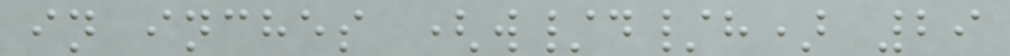in inches (w/d/h) 29
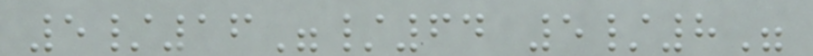5/16"/64 5/8"
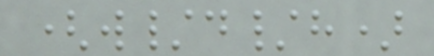(w/d/h)
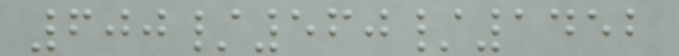600/560/1452
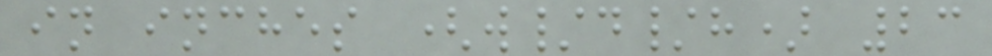in inches (w/d/h) 23
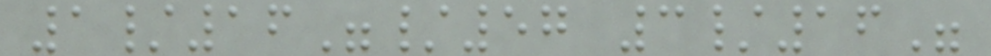1/16"/57 3/16"
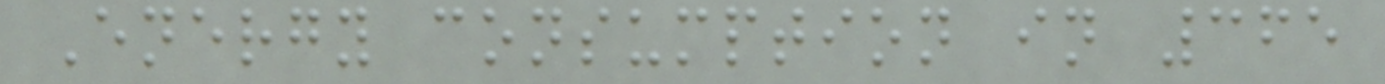Energy consumption in 365
